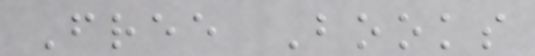Free Books
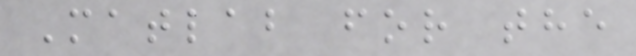Matlab for the
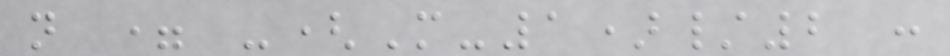n = -(M-1)/2 :
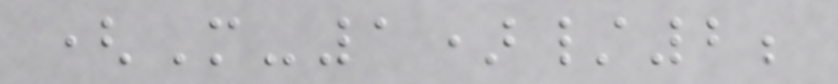(M-1)/2;
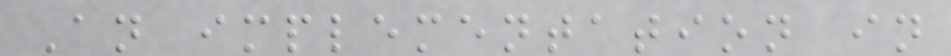An implementation in
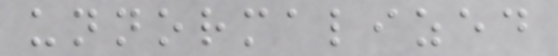unnormalized
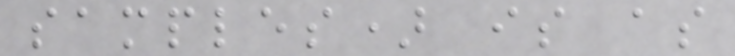samples) is as
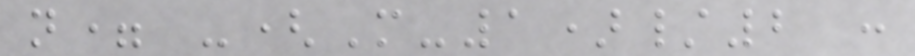n= -(M-1)/2 :
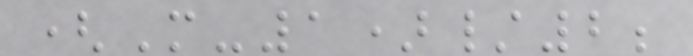(M-1)/2;
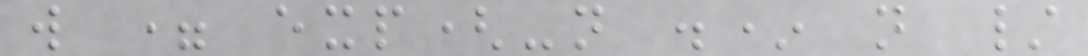w = exp(-n .* n /
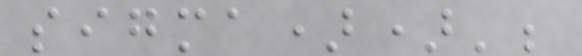sigma))';
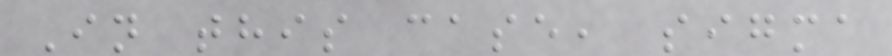In this case, sigma
